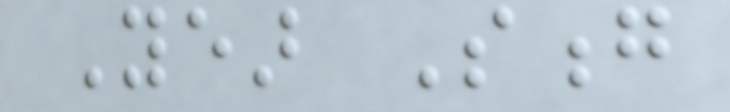Year Song
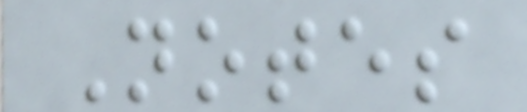Notes
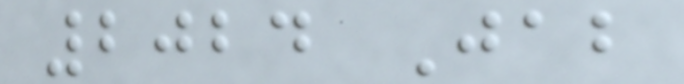2024 Jab
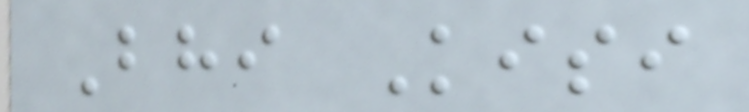Bhi Kisi
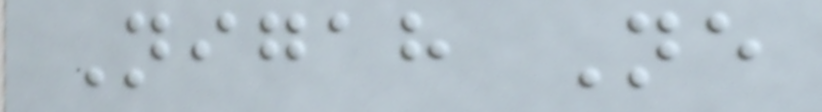Nigah Ne
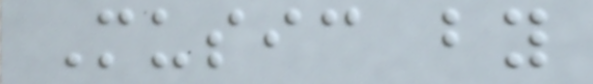Music by
